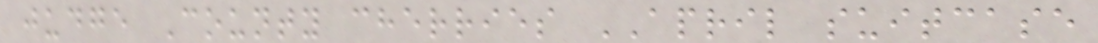judge County cherries APRIL suitcase
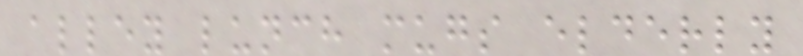alley lunch mugs elderly
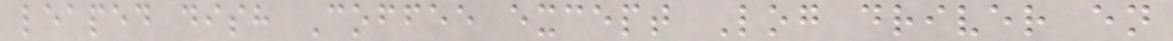leaped dish Coffee except Log driver en
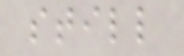still
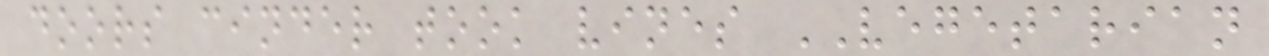doors cinder took vines VEGETARIAN
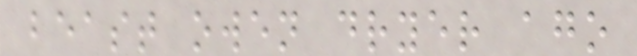beast owen dryer ago
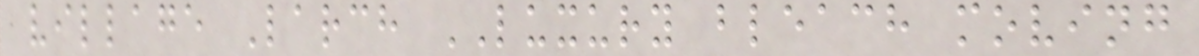village Larch LUXURY bleach moving
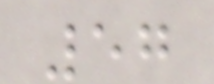57
